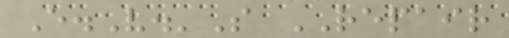E.V.'S REPAIR
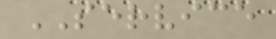SERVICE
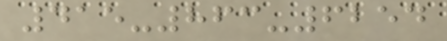415-863-6254
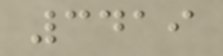3419
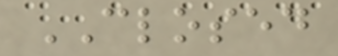CLOSED
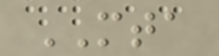MTA
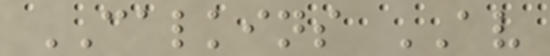CALKINS AV
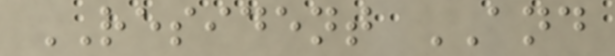RESIDENT AND
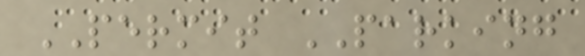PERMIT PARKING
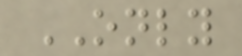ONLY
